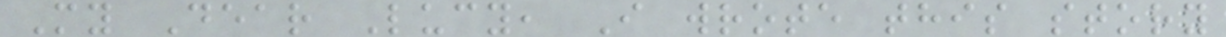My Dear Lucy, I wrote this story
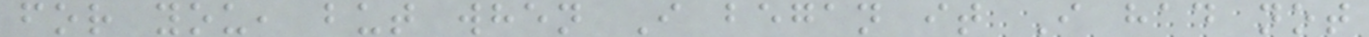for you, but when I began it I had not
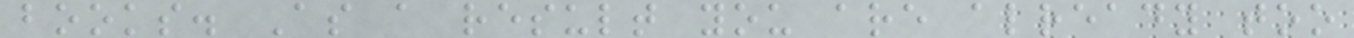books. As a result you are already too
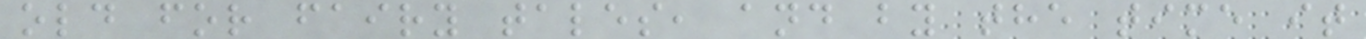old for fairy tales, and by the time it
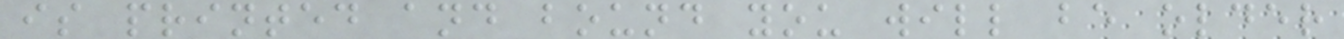is printed and bound you will be older
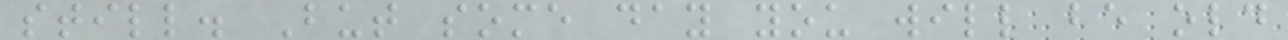still. But some day you will be old
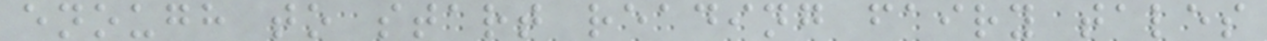enough to start reading fairy tales
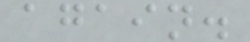again.
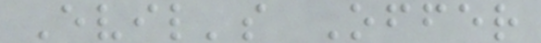Evil's Offer
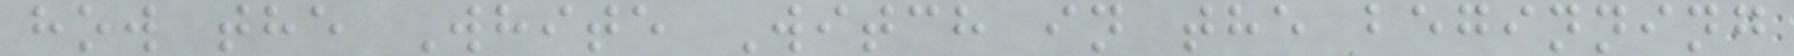how the White Witch in the beginning
